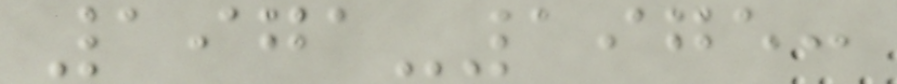1971-1975:
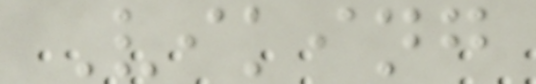Viking
